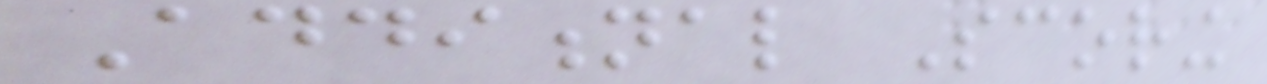Additional Scoring
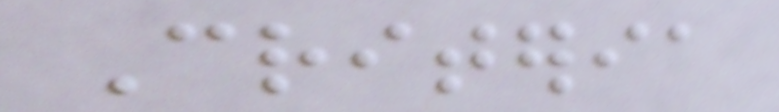Criteria
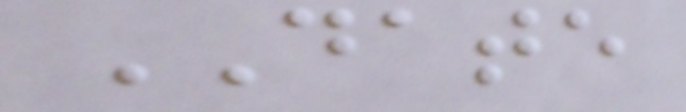DATE
